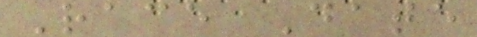Race Date
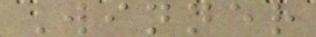Winner
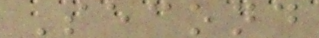Second
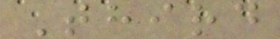Third
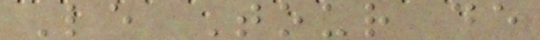Le Tour de
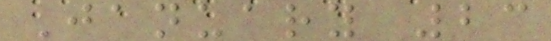January 23
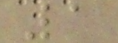1
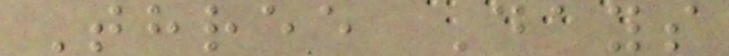Three Days
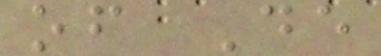of De
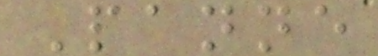Panne
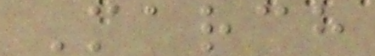March
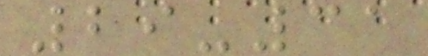29-31
